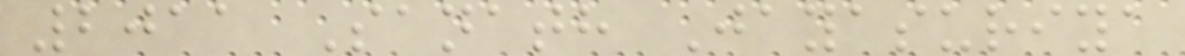2011 Sanath Jayasuriya
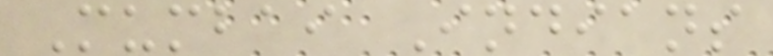Mumbai Indians
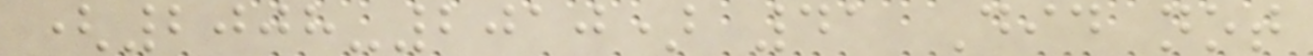(2008-2010) 41 Did not
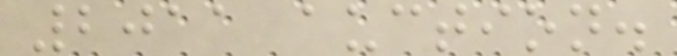2011 auction.
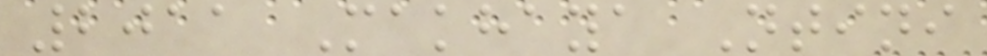2011 Makhaya Ntini
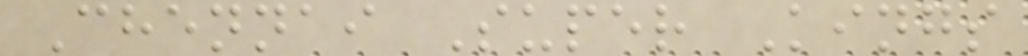Chennai Super Kings
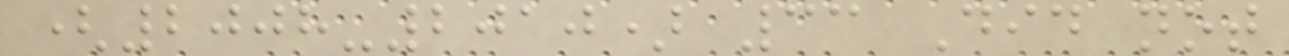(2008-2010) 33 Did not
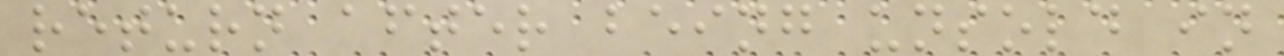return after being unsold in
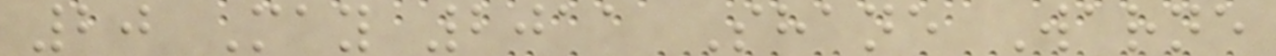20 May 2011 Shane Warne
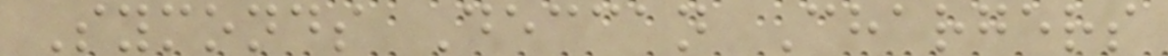Symonds Deccan Chargers
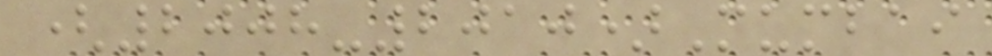(2008-2010)Mumbai
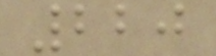220
